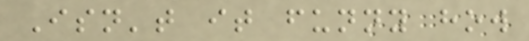Isn't it funny how
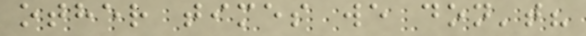other times we don't?
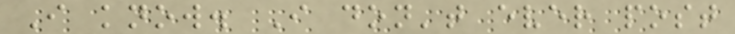I know. I don't ever post
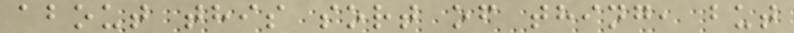about this sort of thing, but
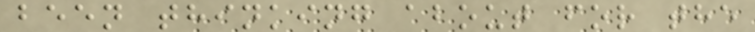been thinking about for the
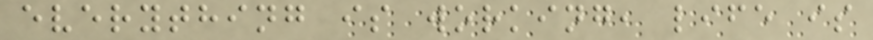everything is working, life is
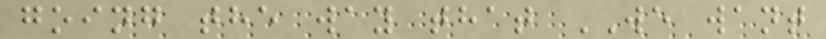going the way that WE want
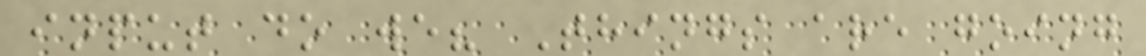input do we? Things are going
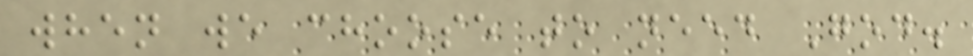when we choose to need God.
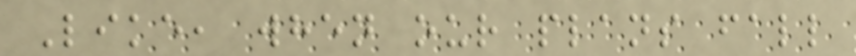Like, when our plans fall
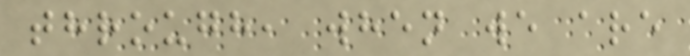through, when we are
